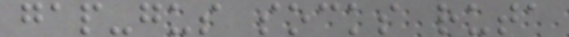gap-gus socks ruta
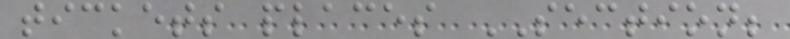tickets places SECTION;
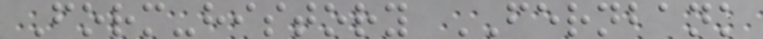Form-history FERNBANK
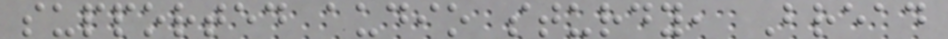supported audio sturdy, Bread
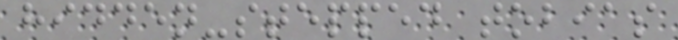hidden-stepped tobias
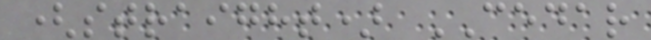(straight) CEDAR
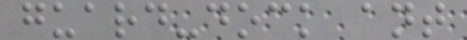guard-dock ant
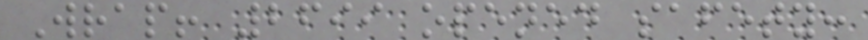Wrap! 2699 opened safety:
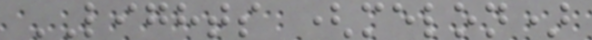LIGHTS (melon)
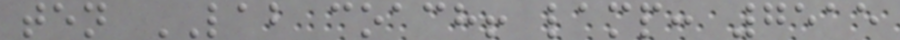ten LAB coach! lamp: 7515
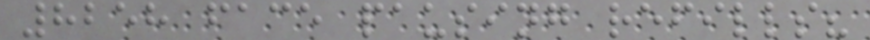8258 face pausing refills?
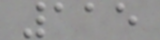115
